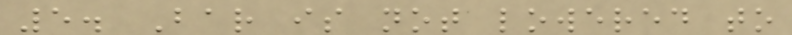5. Bar is not lowered to
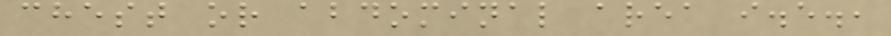chest or abdominal area i.e.,
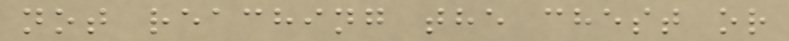not reaching the chest or
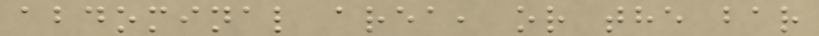abdominal area, or the bar
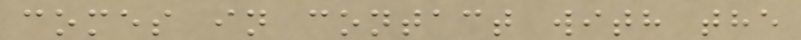comes in contact with the
